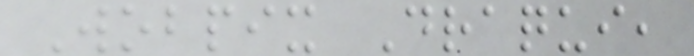Wobpix Draqui,
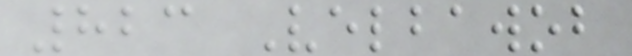823 Velbawob
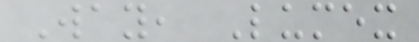Way, Lumex
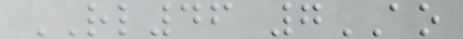RL46 7AO
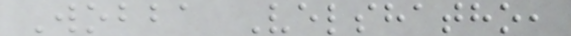Wobba Velshatho,
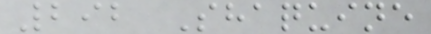292 Shaquine
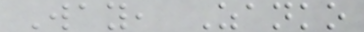Way, Zanko
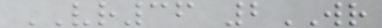VR36 2WR
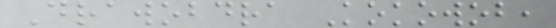Drawobdra Kokowob,
